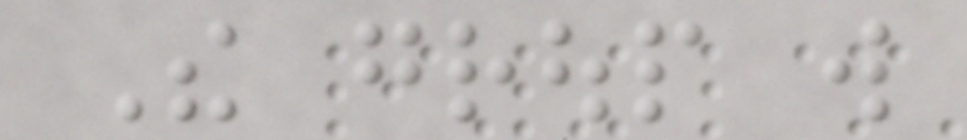The group will
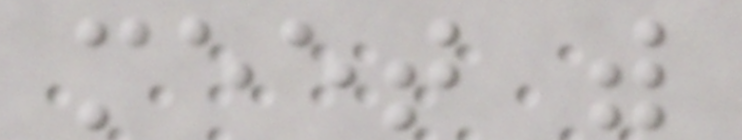meet with
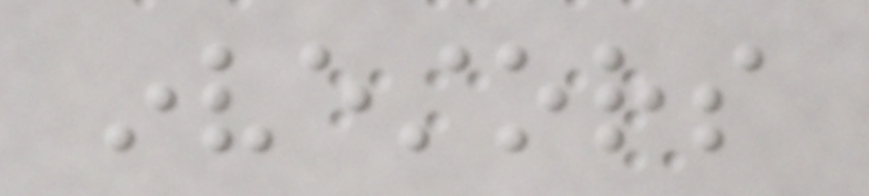investors
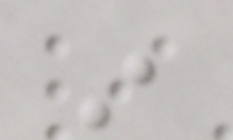in
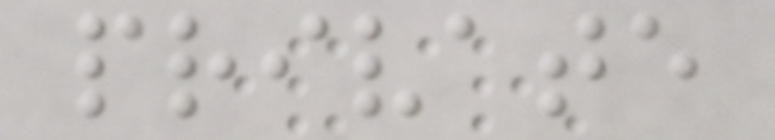private
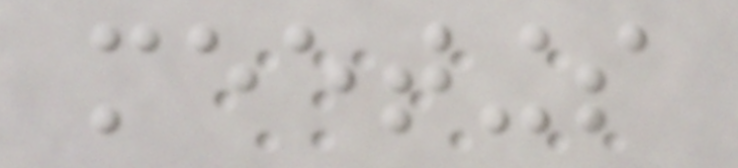meetings
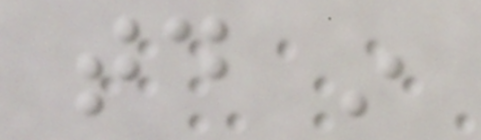today in
